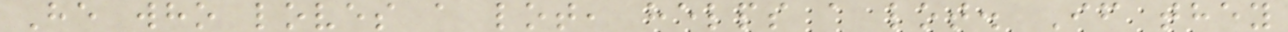He who loves a lot, helps a lot. If they
